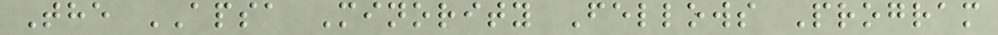The APSA Minority Fellows Program
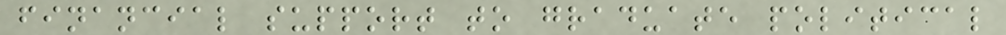financial support to graduate political
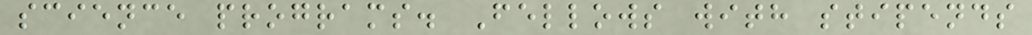science programs. Fellows with stipends
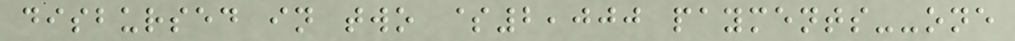disbursed in two $2,000 payments--one
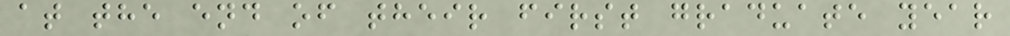at the end of their first graduate year
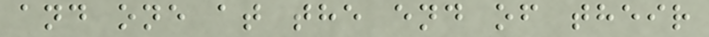and one at the end of their
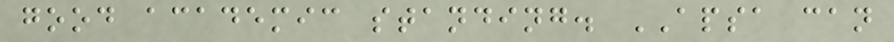good academic standing. APSA can
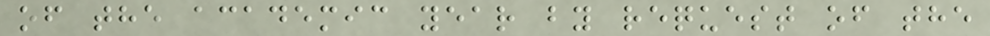of the academic year by request of the
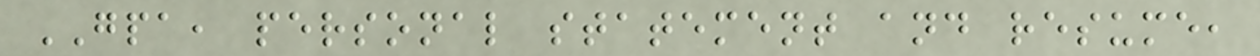GPA, personal statement and resume,
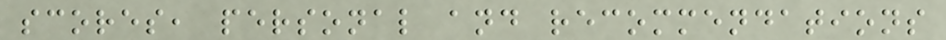scores, personal and recommendations
